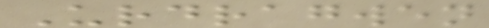Urdragwen
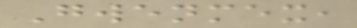Gwenmex,
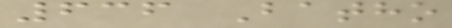636 Batho
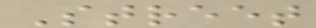Street
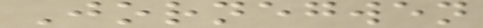Jornegwen
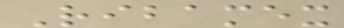Ribamex
